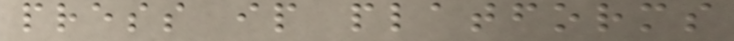press ip platforms
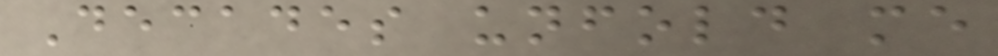Decades unfold me
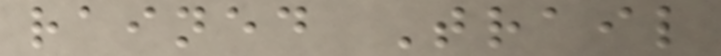rained Trail
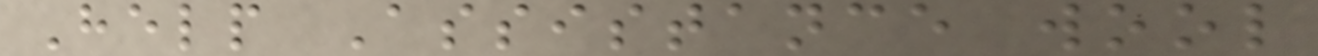Help Assistance wool
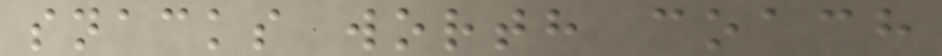snacks worth coach
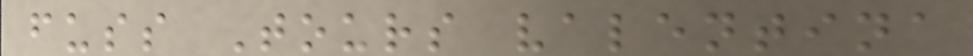fuss Tours valentina
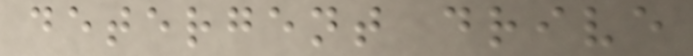detergent drive
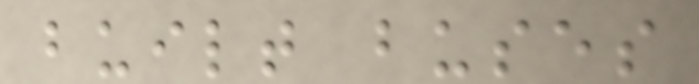built buses
